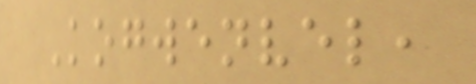Kogwenvel,
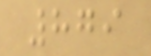879
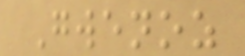Gwenoz
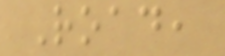Road,
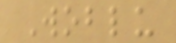Woblu
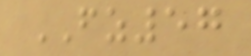FZ57
